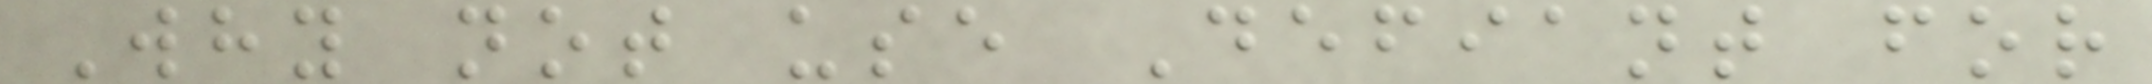Why not use Defiant for
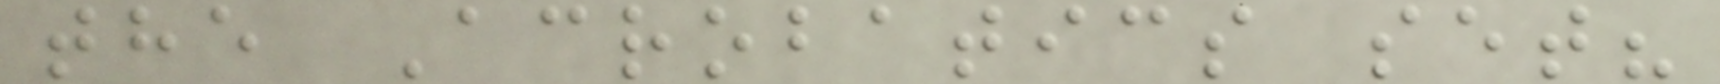the Acrobatics set?
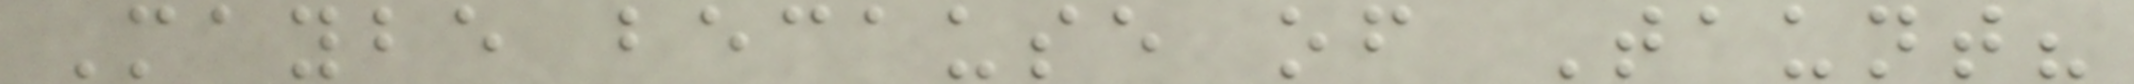Maybe because of Taunt?
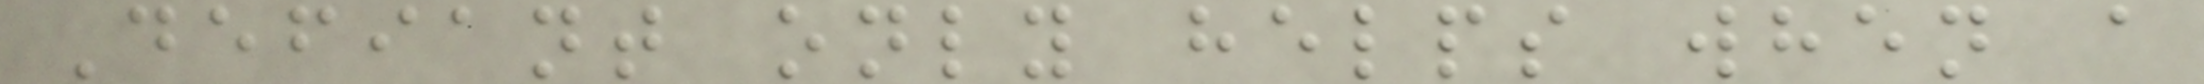Defiant only helps when a
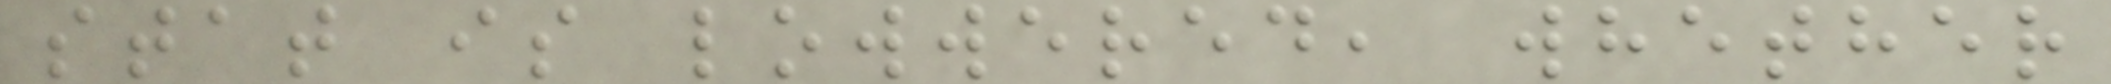stat is lowwered, whether
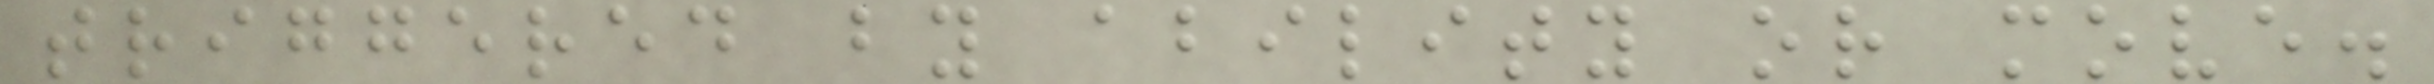triggered by ability or move.
